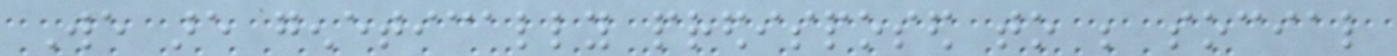We are genetically predisposed to be social
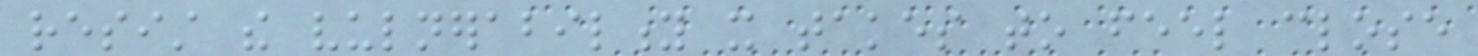resist the vulnerability it takes to feel close
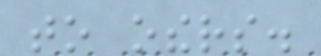to others.
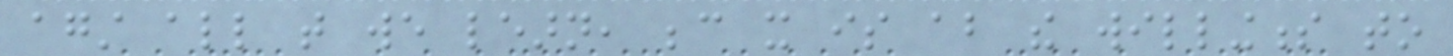against all that we learn, because it is about the willingness to
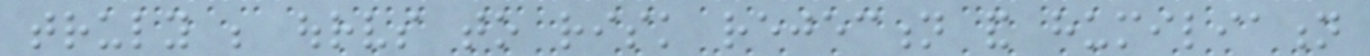truly be ourselves to risk rejection and humiliation
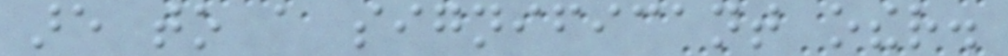are to a significant other.
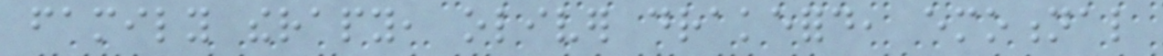family therapy, oliver drakeford, emotional
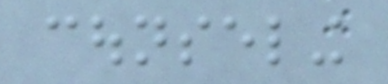counseling
